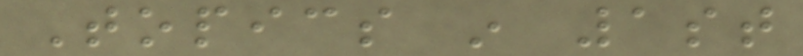Topics in 1st
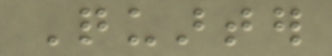Quarter
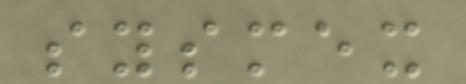sysmex
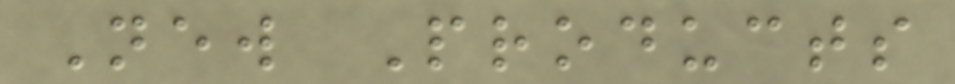New Products
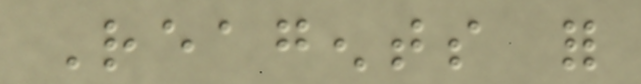Reagents for
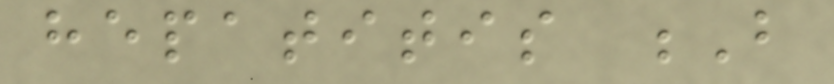hepatitis B
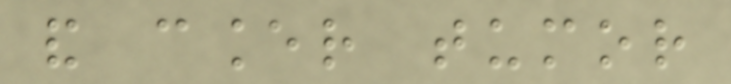and cancer tumor
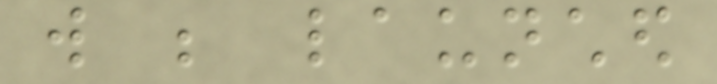will be launched
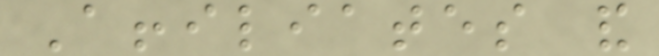Affiliates and
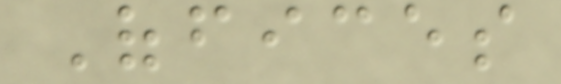Offices
